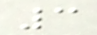3
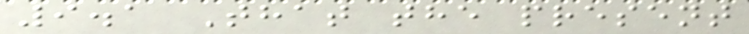9.1 That the present
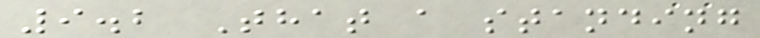9.2 That a standing
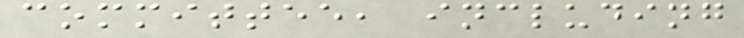committee, including
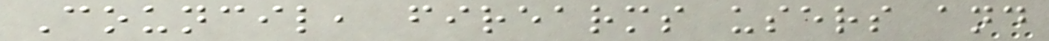Council, firearms users and
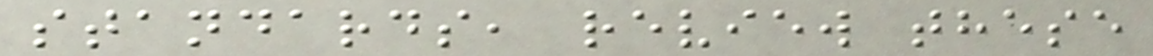standards, review these
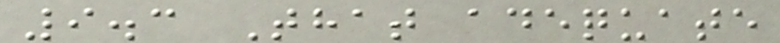9.3 That adequate
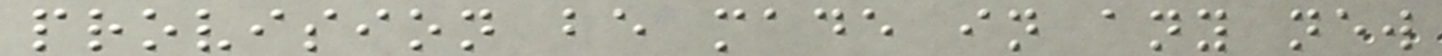provision be made in any new
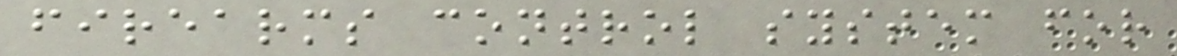firearms control system for
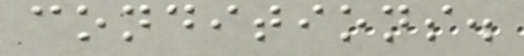conditions.
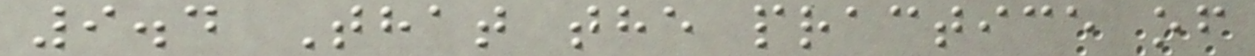9.4 That the practice of
